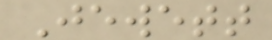Jewett
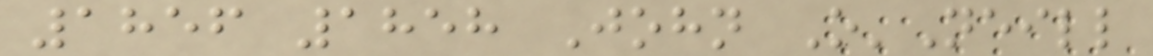1856 1858 John O'Neill
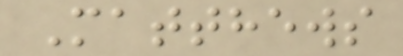Matthews
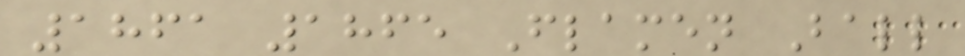1861 1865 Flamen Ball
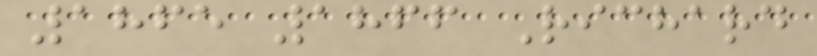1865 1866 Richard
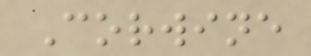Corwine
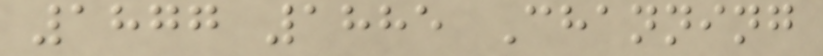1877 1885 Channing
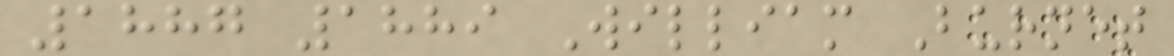1887 1889 William Burnet
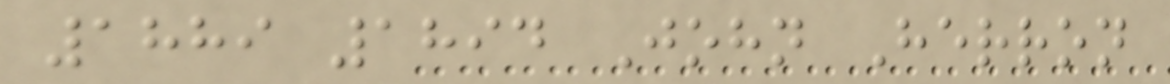1889 1894 John Herron
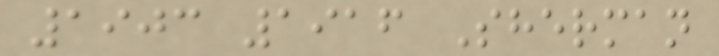1903 1916 Sherman
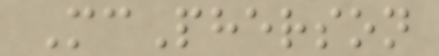McPherson
